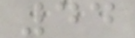44
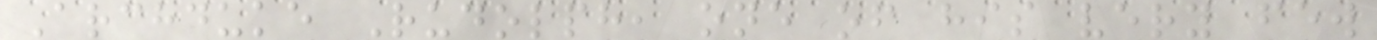Archduke Rudolph, one of his very few
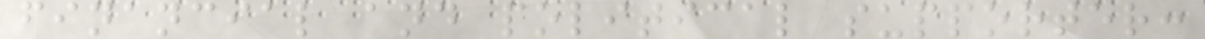financial and political supporter:
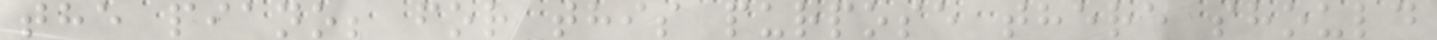the piano; for this purpose there should
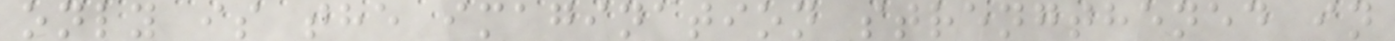only is the imagination strengthened in
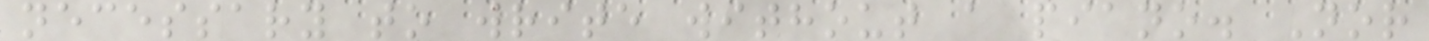necessary to write without a piano. Nor
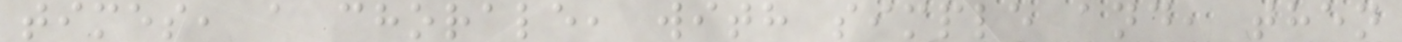times, a chorale, with simple and, then
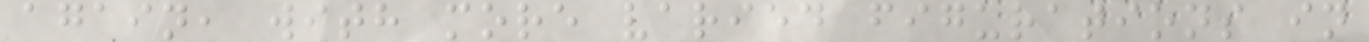again, with more varied figurations in
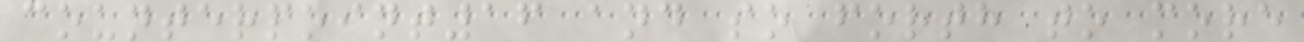counterpoint16 and so forth to more
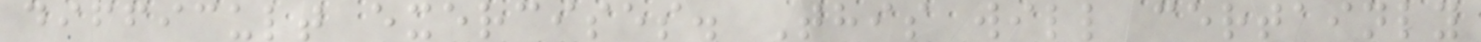difficult exercises. This will certainly
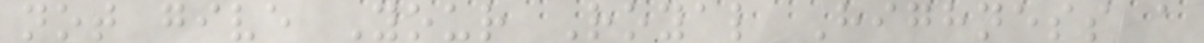not give Your Royal Highness a
